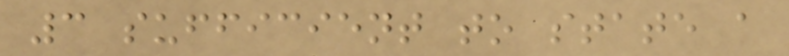3 sufficient to state a
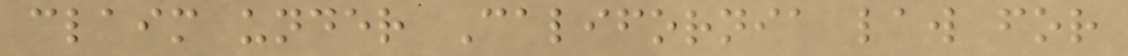claim under California law for
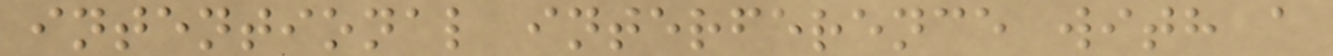intentional interference with a
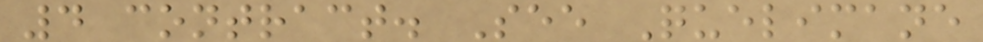4 contract. See Quelimane
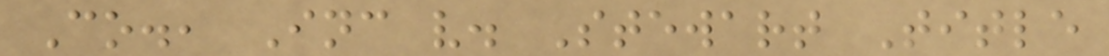Co., Inc v. Stewart Title
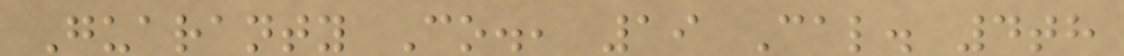Guaranty Co., 19 Cal. 4th
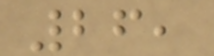26,
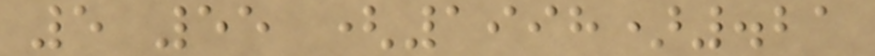5 55 (1998).21
